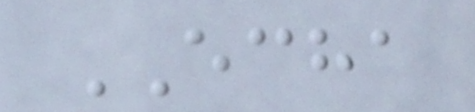ECHA
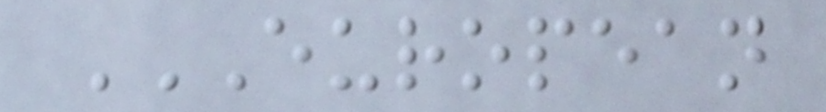EUROPEAN
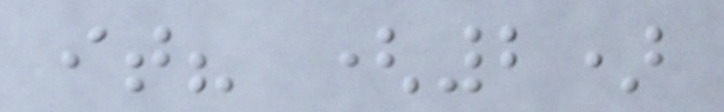it? (2)
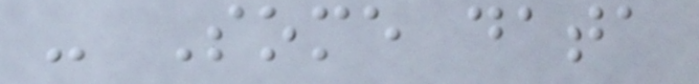- Some data
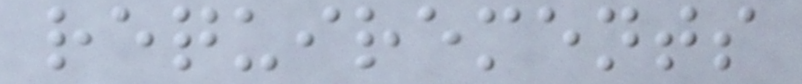requirements
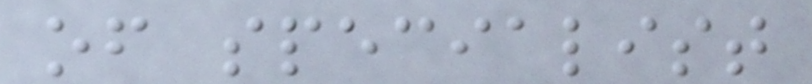of specialist
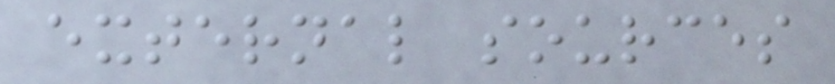external sources
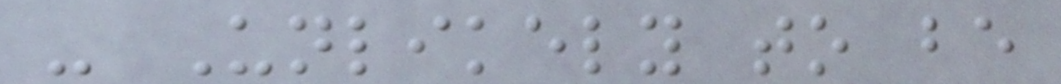- Unlikely to be
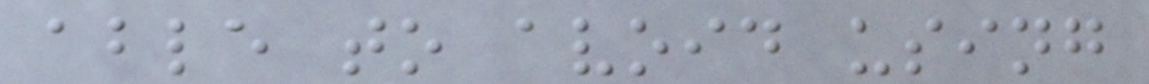able to avoid using
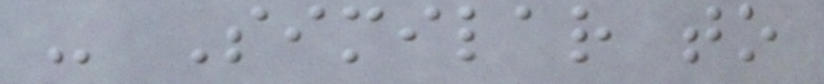- Similar to
